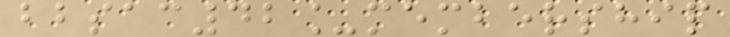bbsac42_membership
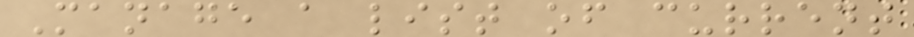Manage a list of current
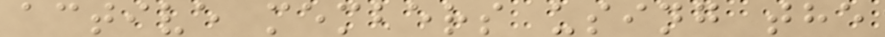active members using the
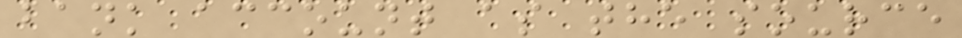bank account as the source
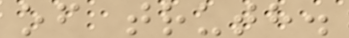of truth.
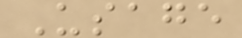Usage
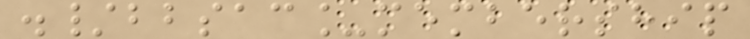./bbsac_membership
